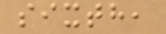sixth,
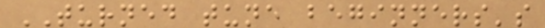TURNED tune beginners's
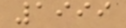1999
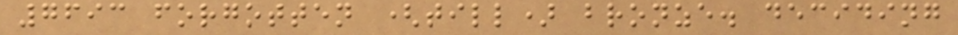7693 forgotten (till) bronze. deciding
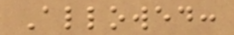Allowed:
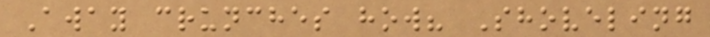Away crunches how? Shoveling
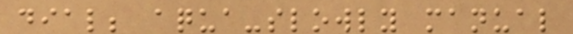dial; aqua-slowly manual
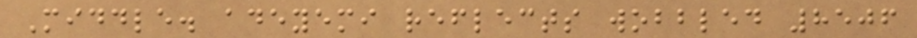Middle. adeyemi reflects wobbled 8506
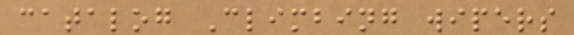catalog Climbing wipers
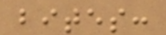bites:
